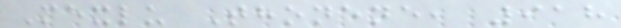Mexlu Thonene, 918
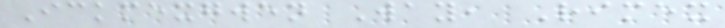Ickmexgwen Way, Rimex
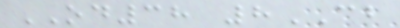OD38 8CB
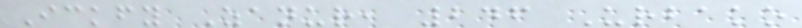Ickfy Zanur, 246 Urbako
